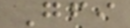Gfi
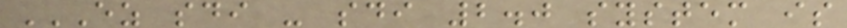EZ SDI - SDI 2.0 SYSTEM IS
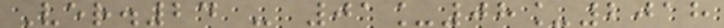Ver.24 - 01_08_2018
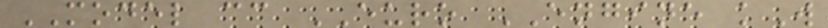MODEL cc EURO ENGINE kW
